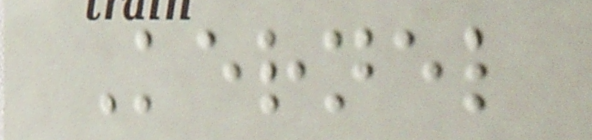Kernel
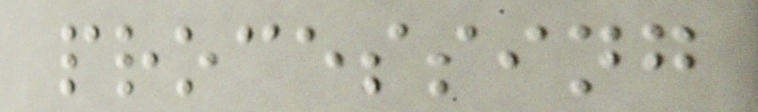processing
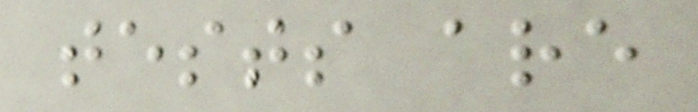tests are
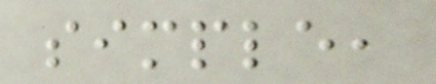simple,
